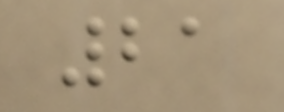21
